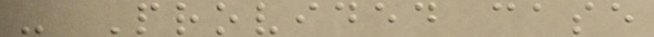- Provided case
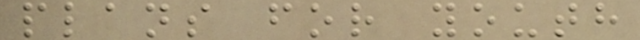plans for youth
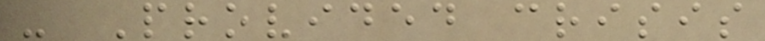- Provided crisis
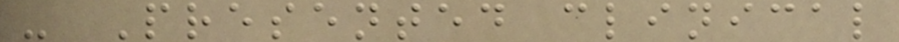- Presented clinical
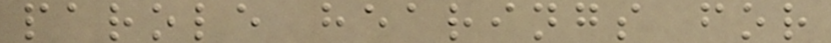parole hearings for
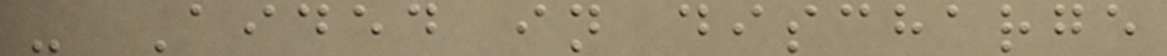- Aided in discharge
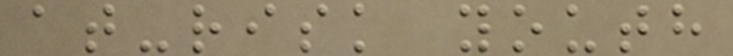at-risk youth
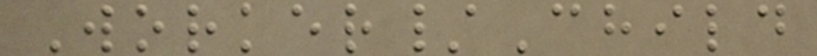Worker/Child
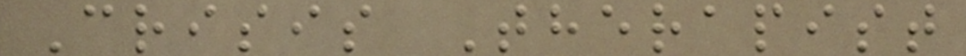Crisis Therapist
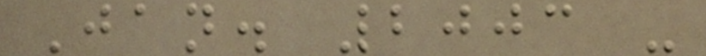Jan. 2003 -
